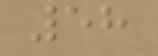58
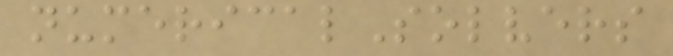numericalSolvers
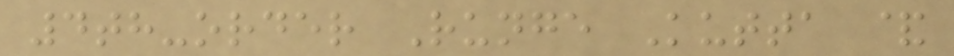4th-order Runge Kutta &
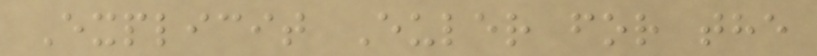Explicit Euler for the
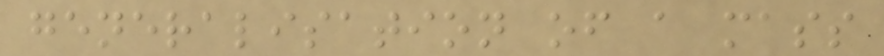generalisation of a mass
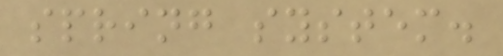spring system.
